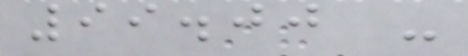99.00 -
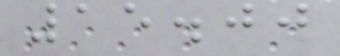15.00
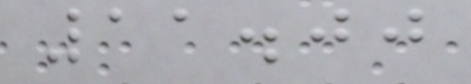11.00
